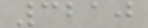3210
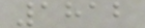1812
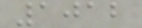1012
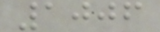1006
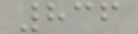836
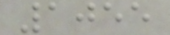1055
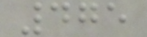475
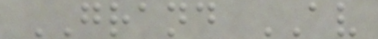GRAND AV
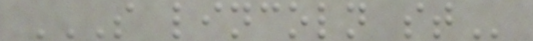S LINCOLN ST
